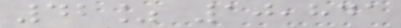42% 10,841
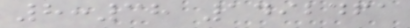8:38 1492461
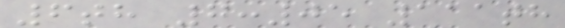6th 7:05 111th
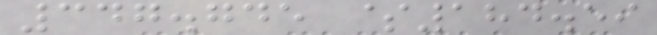347.745 $184.59
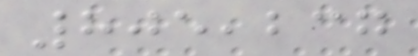805,237
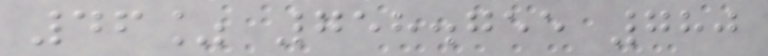46% 758.755 780
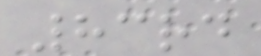83rd
